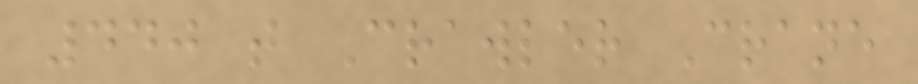440 t Crawler Crane
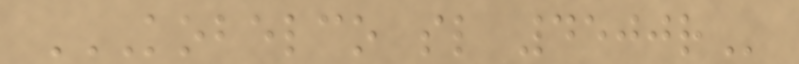KOBELCO SL 4500R
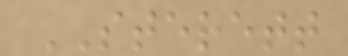STERETT
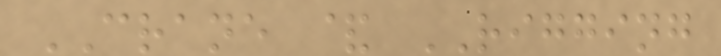CRANE & RIGGING
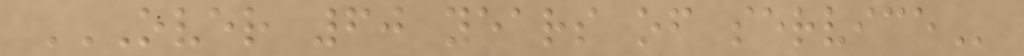OVER 60 YEARS OF SERVICE
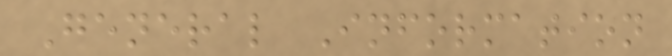General Information
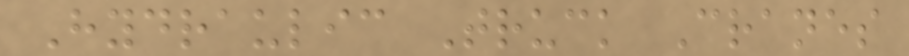Hydraulic Truck Cranes
